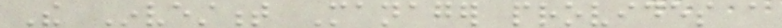The Investment Manager provides a
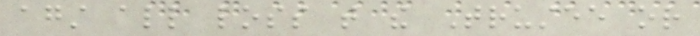against all loss that the Trustee or
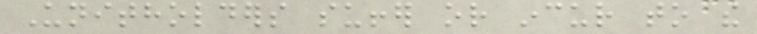Unitholders suffer or incur to the
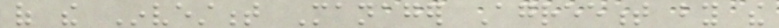of the Investment Manager Agreement by the
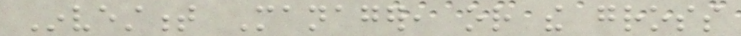Investment Manager, or the gross
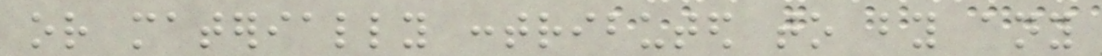or materially contributed to by any
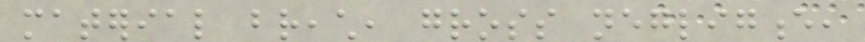material breach, gross negligence,
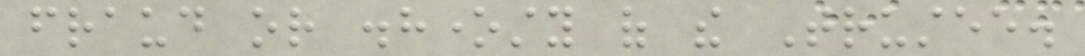fraud or dishonesty of the Trustee.
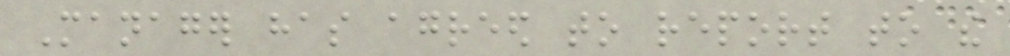Manager has agreed to report to the
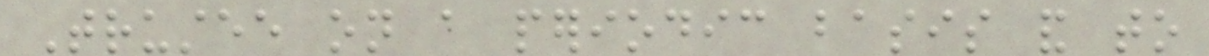Trustee on a periodic basis and to
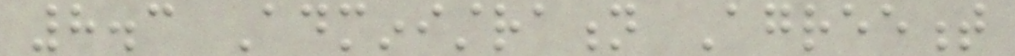8.3 Administration Agreement
